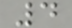4
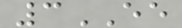3EE
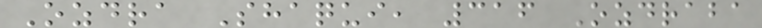Ozdra Shaqui, 316 Ozdraba
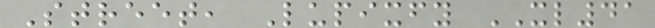Street, Lupixfy XL41
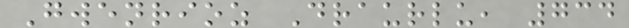Gwenrioz Draurlu, 734
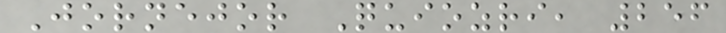Jornejor Quiozri, 256
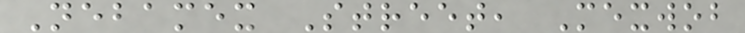Nebamex Street, Mexwob
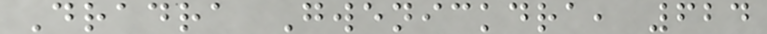Dradra Gwenickdra, 624
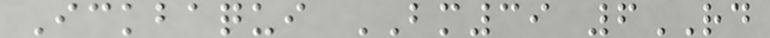Ickbaqui BM39 6RD
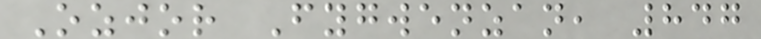Ozjor Fygwenzan, 847
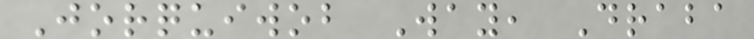Jorquiwob Way, Draba
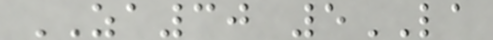ZA30 5LA
